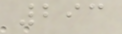293
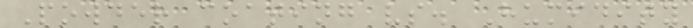Powder coating vs. Humidity
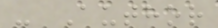- Author
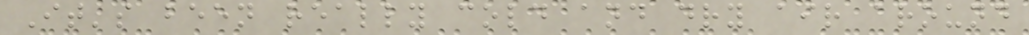It's been really cold and dry air around
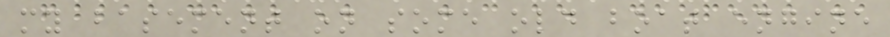my basement on some old boat engine
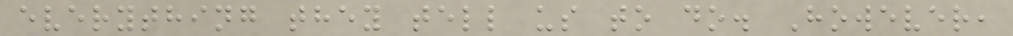everything they tell us to do. However,
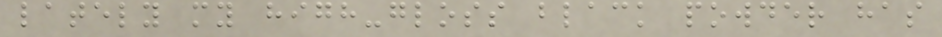lately my high-gloss black powder has
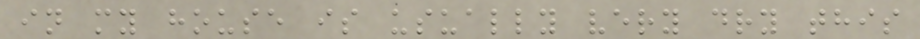in my house is usually very dry this
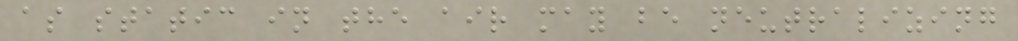as static in the air may be neutralizing
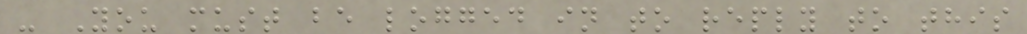- You must be logged in to reply to this
